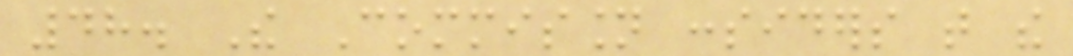48. The Commission considers that the
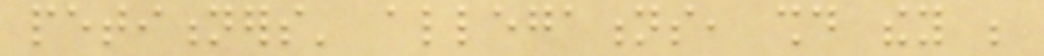petitioners' allegations, should they be
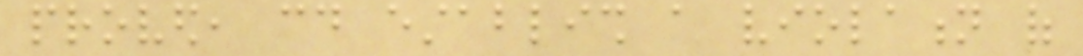proved, could establish a violation of
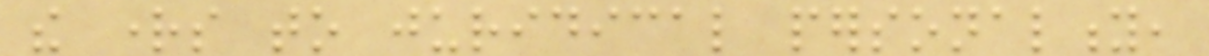the rights to juridical personality,
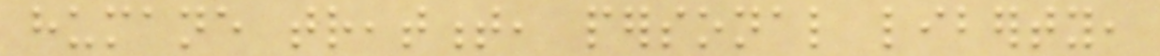humane treatment, personal liberty,
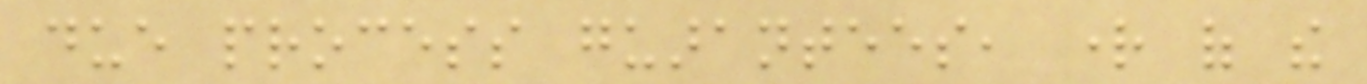due process guarantees, right of the
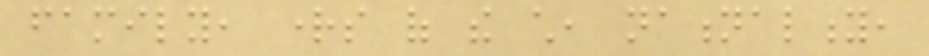family, rights of the child, nationality,
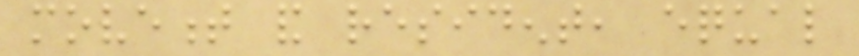movement and resident, equal
